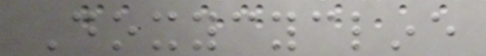Doxycycline
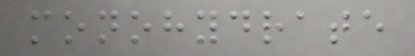monohydrate
